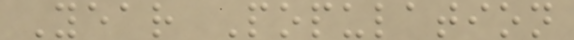Year Population
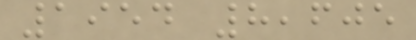1954 8,605
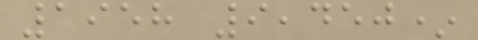1958 9,450*
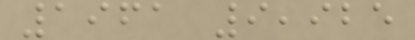1961 9,925
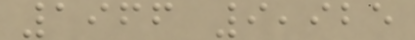1966 9,925
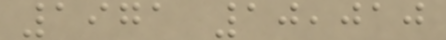1971 10,010
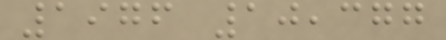1976 10,377
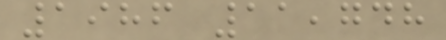1986 11,748
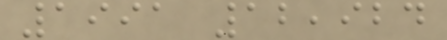1991 12,924
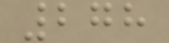278
